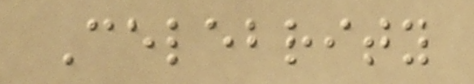Celebrity
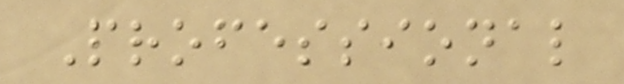Professional
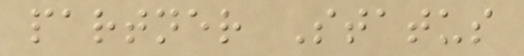partner Status
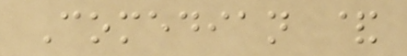Comedian &
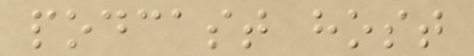podcast host
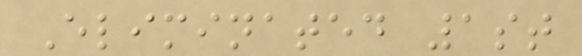Eliminated 1st
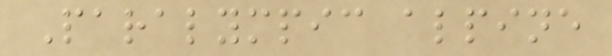Paralympic alpine
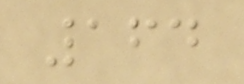164
